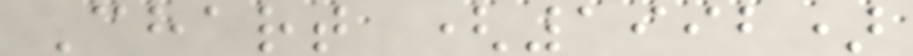Chart (1992)
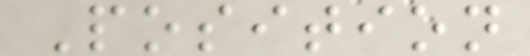Position
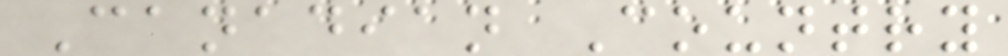Canadian Country
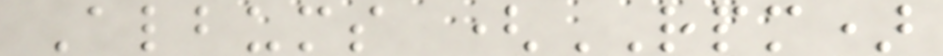Albums (RPM)
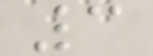3
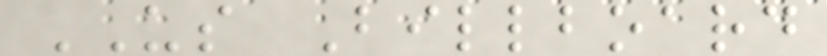US Billboard
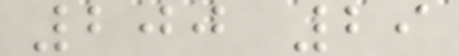200 29
